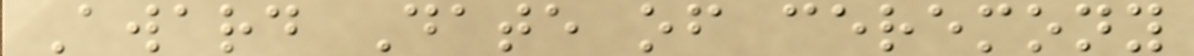Award Date of ceremony
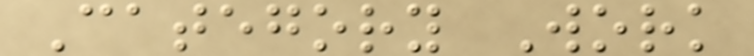Category Work
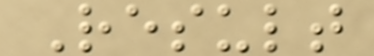Result
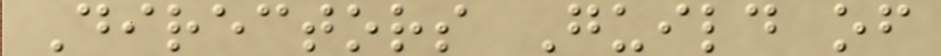Directors Guild of
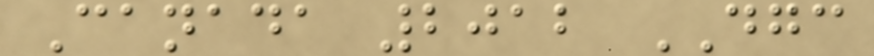Canada 2012 DGC
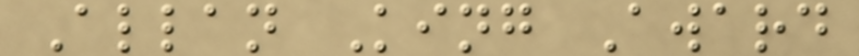Allan King Award
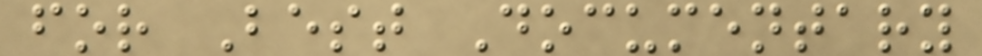for Best Documentary
